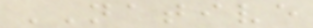NATIVE
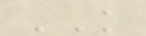KNOWLEDGE
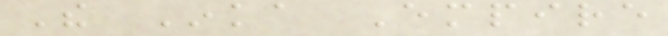The Inka Empire
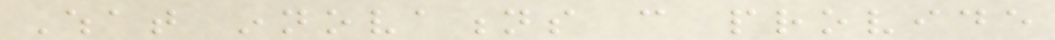What innovations can provide
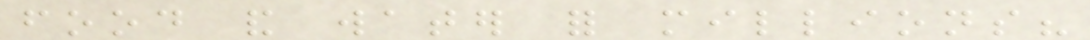food and water for millions?
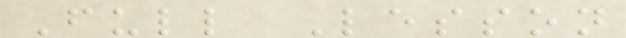Full Lesson
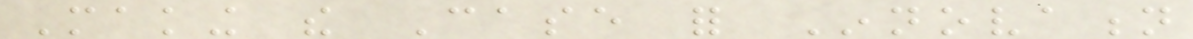Making the Case for Innovation
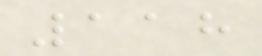118
